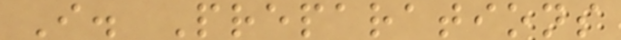I. Preparations
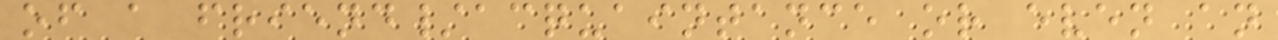of a friend/acquaintance or even an
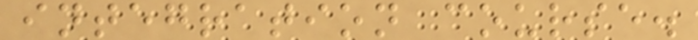integration course.
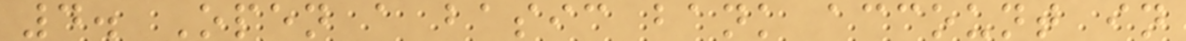4. Open a basic bank account in
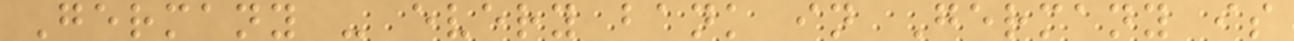Germany - every bank in Germany is
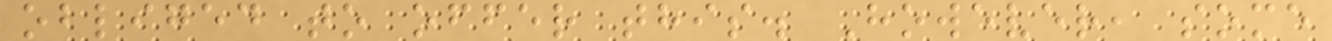obliged to offer this. However, some
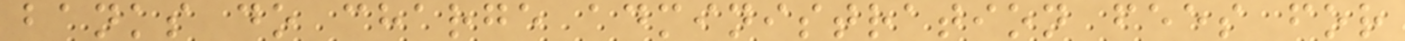banks do charge administration fees for
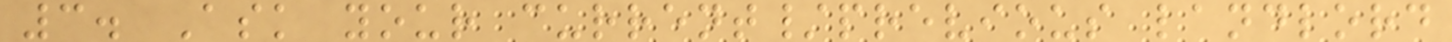3. Ask your current/previous landlord
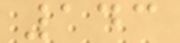143
